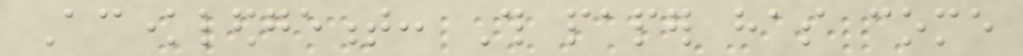Acknowledgement: This paper has come
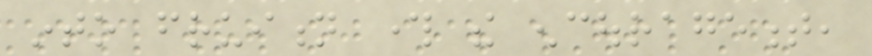into fruition through the encouragement,
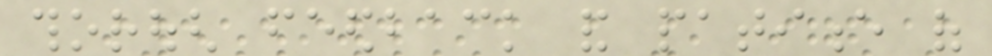thorough feedback and patience of
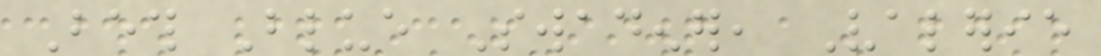Beth Blue Swadener, Valerie
